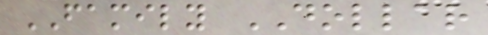FAMILY DOLLAR
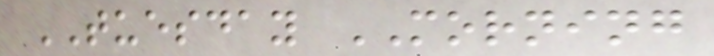TUESDAY MORNING
